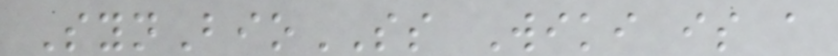SynBioSS Wiki is a
